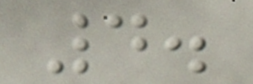4.
